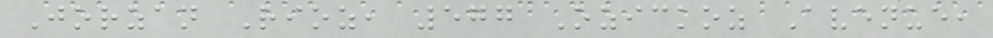Jorzan Rioz, 577 Ozickoz Avenue,
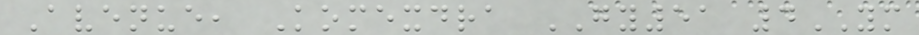Avenue, Komexdra GY51 4YM
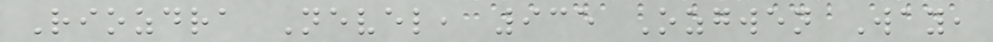Riozdra Nevel, 935 Ozgwen Way,
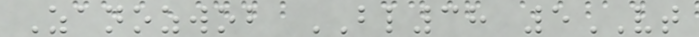Zanozwob BL38 5VT
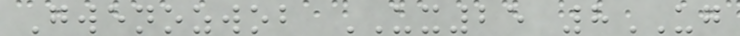Gwenozwob UX25 8UG
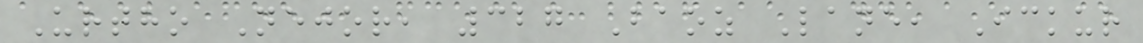Urtho Nejor, 327 Baoz Lane, Ickur
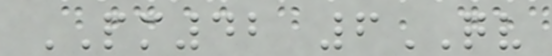PM42 6QV
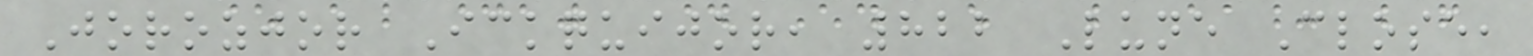Jorozjor Ickquijor, 822 Lune Close,
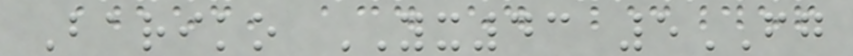Bariko YX43 5FG
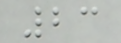23
